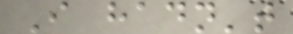I hadn't
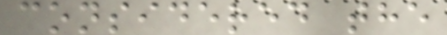considered the
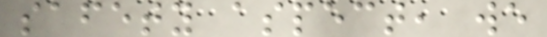safety aspect, we
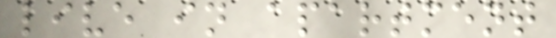live in apartment
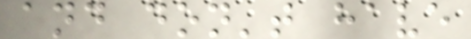and don't have
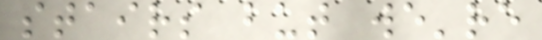stairs but we're
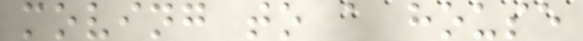moving to a house
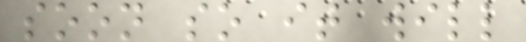soon so it will
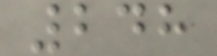248
